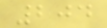204
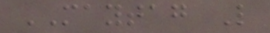MAYTAG L
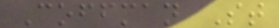Coffman St
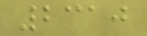2310
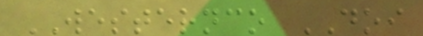WESTERNCO DOI
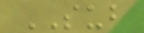SUB
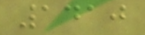1410
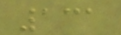131
